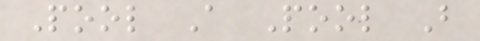Pool A Pool B
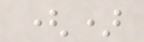()
